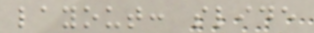layout: slide
